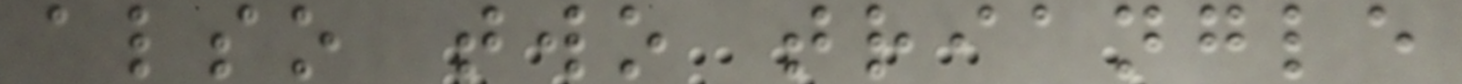also two triangle
